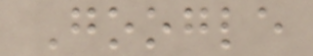Google
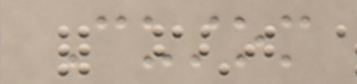Custom
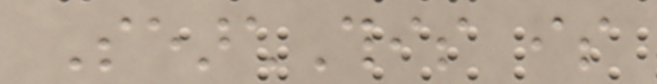SearchThis is
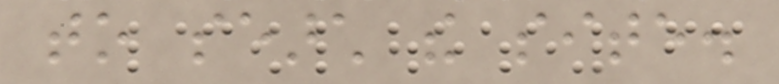to search the site.
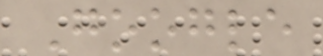Google
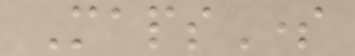MapsSome
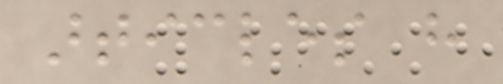articles have
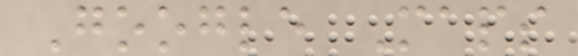Google Maps
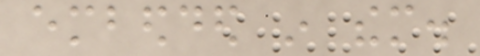embedded in them.
